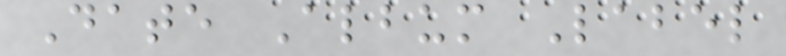Date Album Label
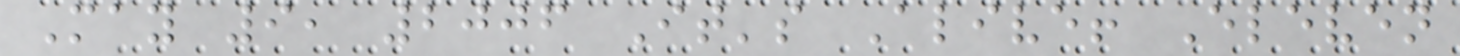May 9, 2006 It's Alive! Eleven
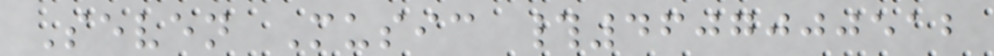Seven Music #4607000512
